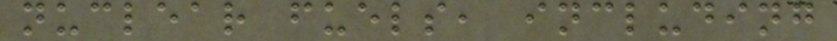nuclear fuels, including
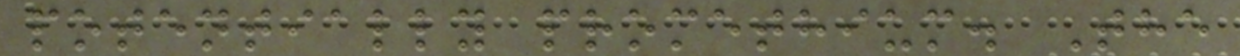potentially promethium. The
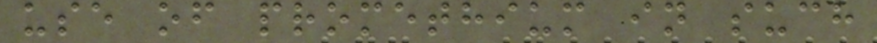use of promethium in such
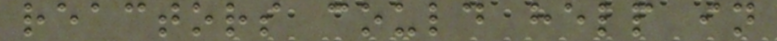reactors could help in
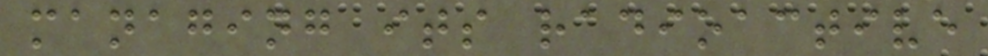managing its radioactive
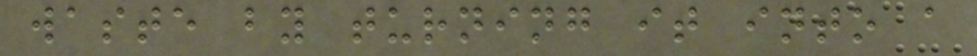waste by turning it into a
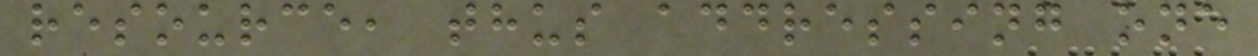resource, thus addressing one
